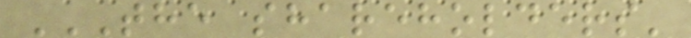THE SHAREHOLDERS'
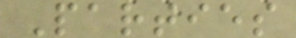Parties
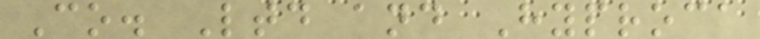Co. Ltd and Hyproca
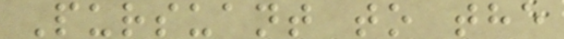Pursuant to the
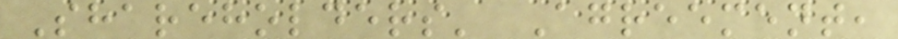Shareholders' Agreement,
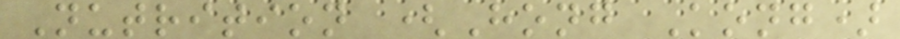Nutrition (Hong Kong)
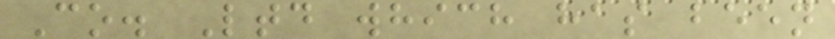Co. Ltd which has been
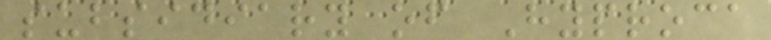subsidiary of Hyproca
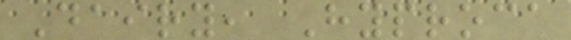Dairy, Hyproca
